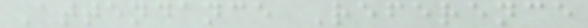Attendance Reference
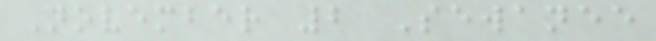November 2 Sewanee
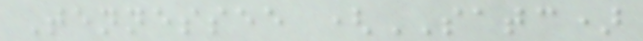Tennessee (SATC)
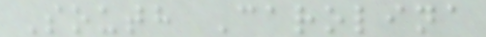South Carolina
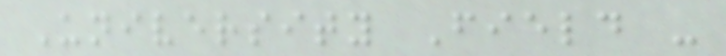University Field -
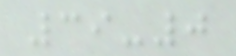39-0
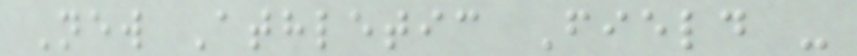New Athletic Field -
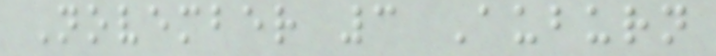November 3 Auburn
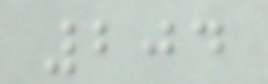204
